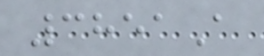3851A
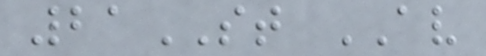21ST AV
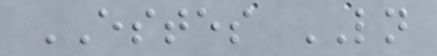ESTES LN
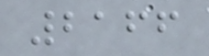2166
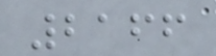2166
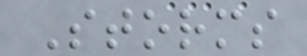Storms
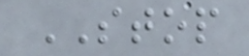STOP
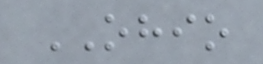OHIO
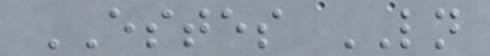ESTES LN
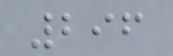296
